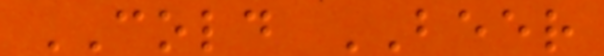COLD BEER
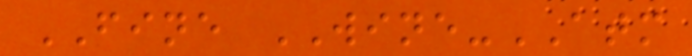FINE WINE-ATM
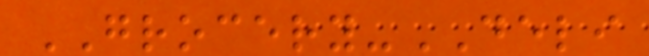GROCERY-DELI
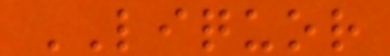LIQUOR
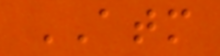ATM
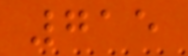715
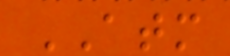ATM
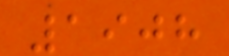1908
